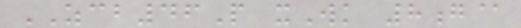ZCB46P xWk 8g@
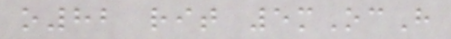o82 rit 5mOcH
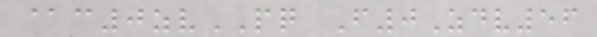@c0zvPQ F0Zdv56
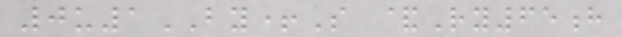0u1BY+S &Ry65h
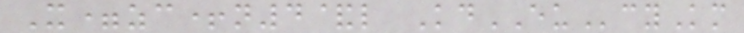X=zc+n4&l KdEUcyKm
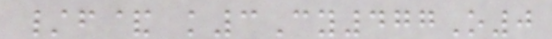/f& k3Cy477O0
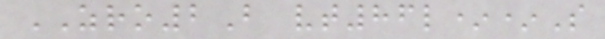ZRO2B vt86l**S
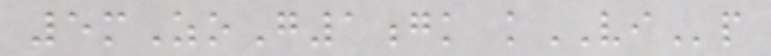5mZoG1gk kVIp
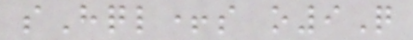sHql+s o9Q
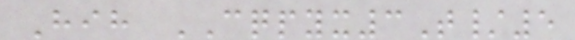Hih CQPYX3T/5
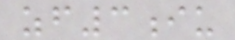zf3iu
